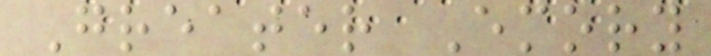Greater Emory
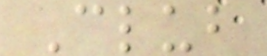Club
